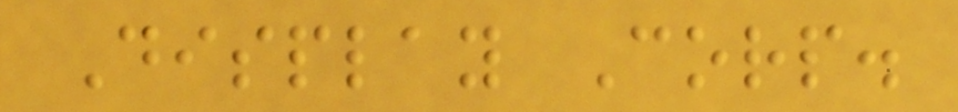Display Corp.
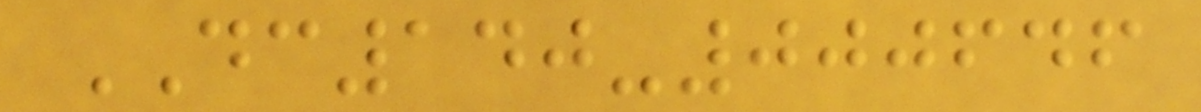DC140-000646
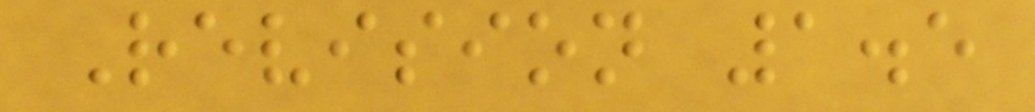Revision 1.5
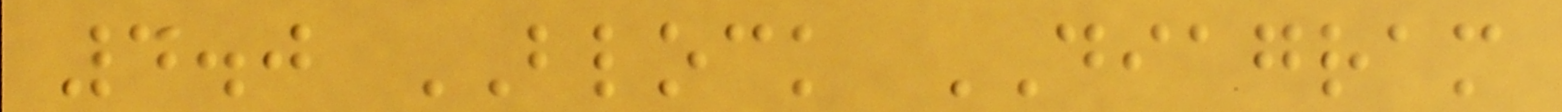4.0 BLOCK DIAGRAM
